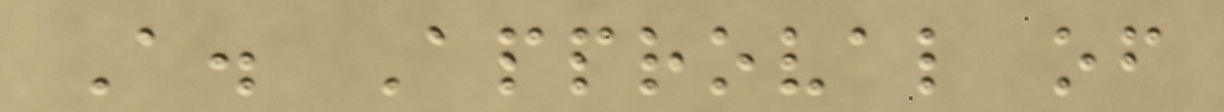A. Approval of
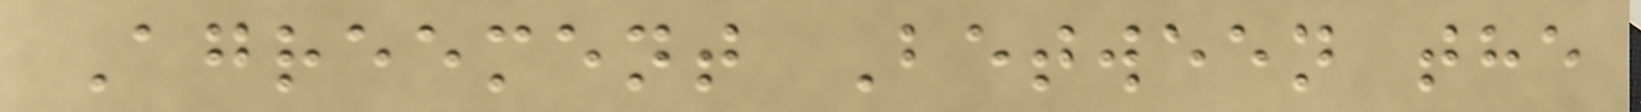Agreement Between the
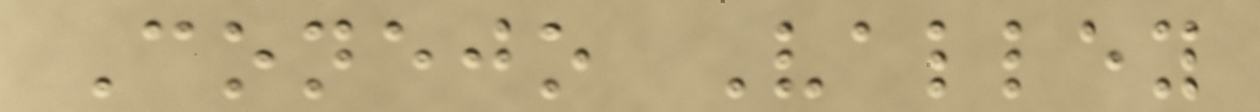Conejo Valley
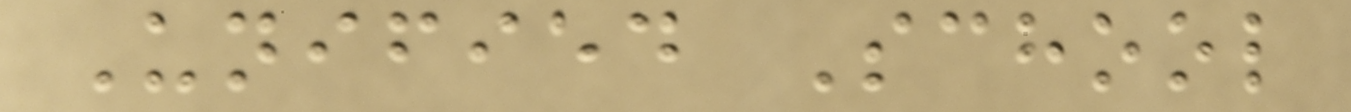Unified School
